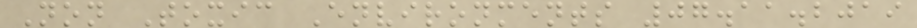Non Toxic Environments 07.11.2019
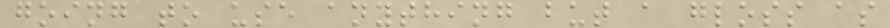going to use anything but a gloss as
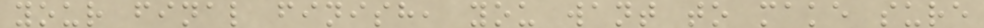your final finish, you want to make sure
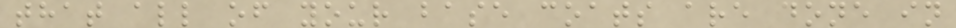that all of your base coats are done in
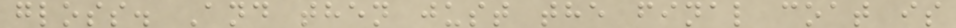gloss. And then just the final coat is
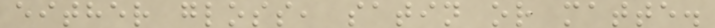either gloss, satin or matte.
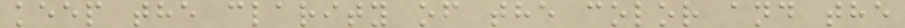keep the clarity of the color and the
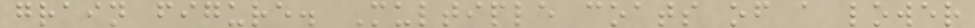grain figure. Multiple coats of a lower
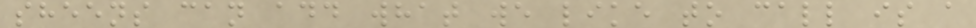sheens can add what we like to call is a
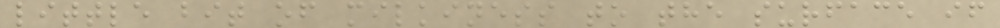little bit of milkiness to the surface if
